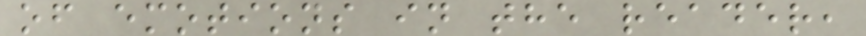of emotions in the reader,
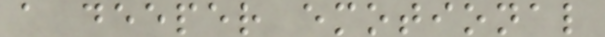a deeper emotional
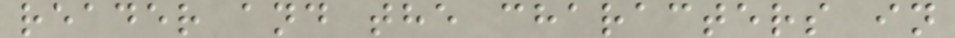reader and the characters in
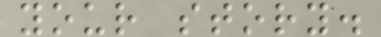your story.
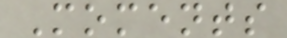Moments
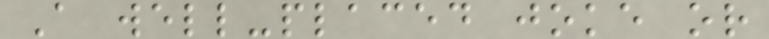A well-placed joke or
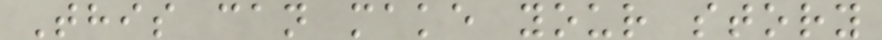This can make your story
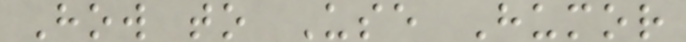How to Use Humor
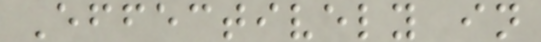Effectively in
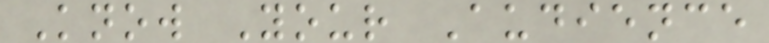Know Your Audience
